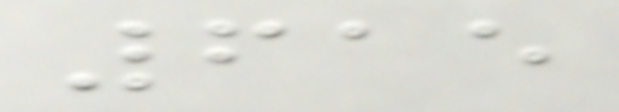615
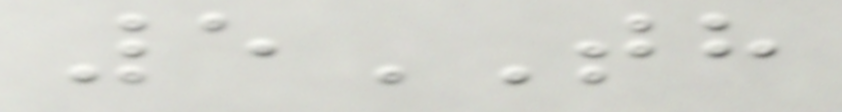5TH
